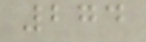274
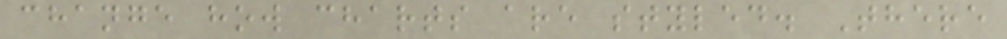change how charts are styled. There
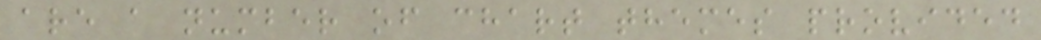are a number of chart themes provided
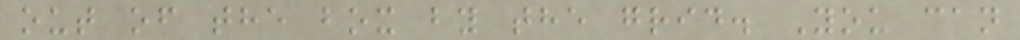out of the box by the grid. You can
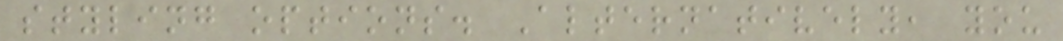styling options. Alternatively, you
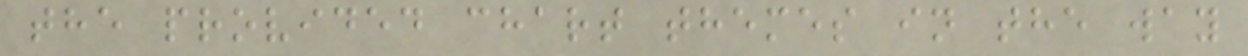the provided chart themes in the way
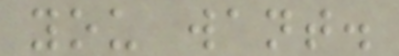you want.
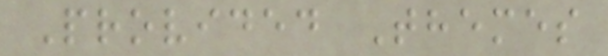Provided Themes
